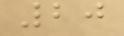20
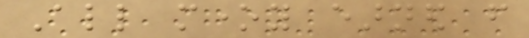All money earned from
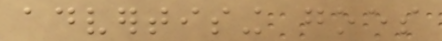advertising goes
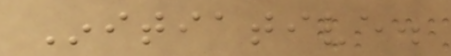Initiative.
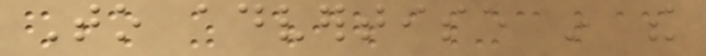To advertise in the
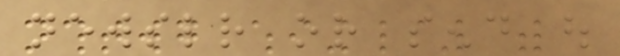newsletter or send out
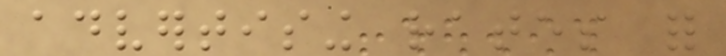advertising rates for
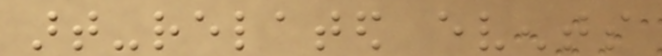art-related events
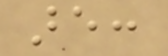are:
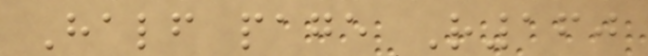Half page R160
